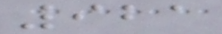921
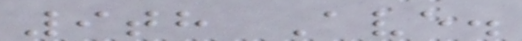9th Ave.
